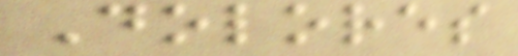Dolores
